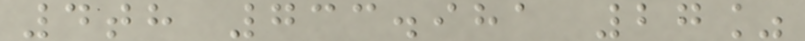4th 733.981 27%
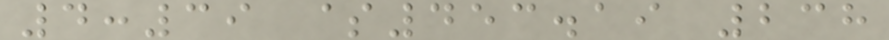4:39 $453.19 238
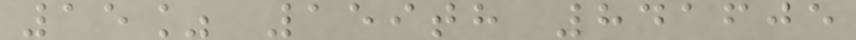15% 159th 841605
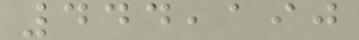444,190
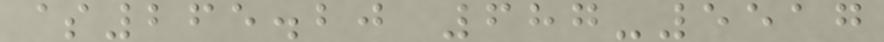$265.20 687-5517
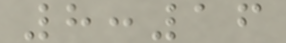8:16
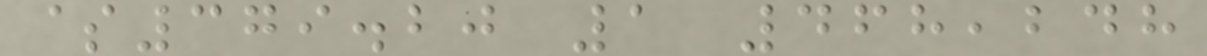$379.20 1 468,248
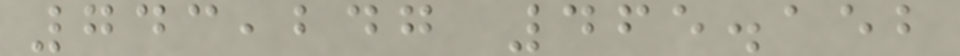743,247 465.152
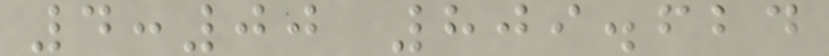4:00 809.624
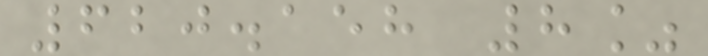620.158 8%
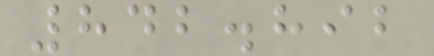842.892
